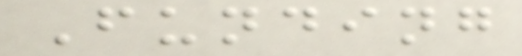Funding
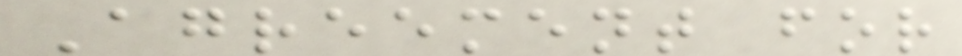Agreement for
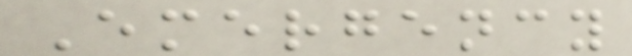Emergency
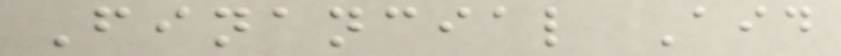Financial Aid
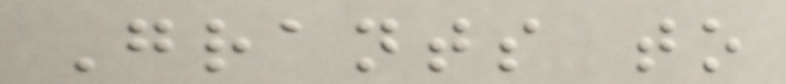Grants to
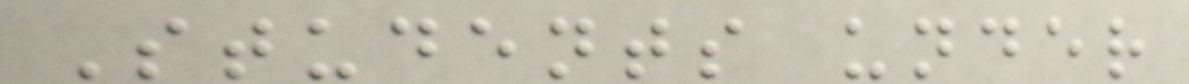Students under
